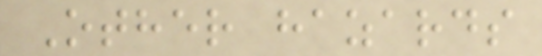Other hazards
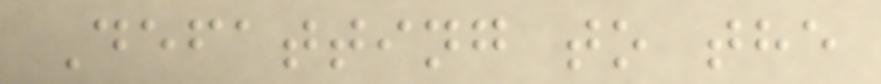Defatting to the
